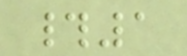#1
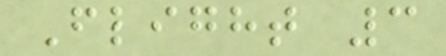Flight 3
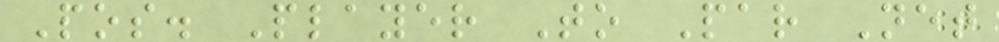Pos. Player To Par Net
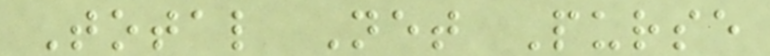Total Net Purse
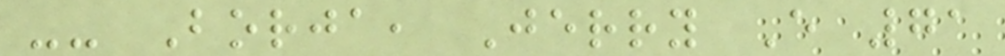-- Borja, Jerry E 71
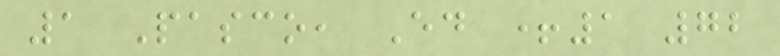1 Pasco, Ed +1 72
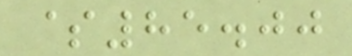$85.00
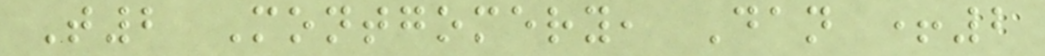T2 Montgomery, Dan +2
